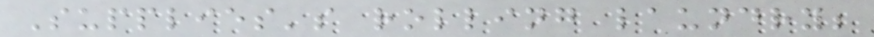Supplies's rolling laundry;
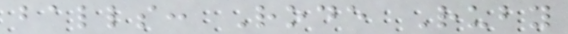balls: Rode Ruby
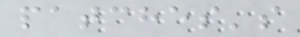patches's
